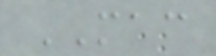MAC
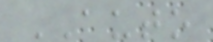AUTO
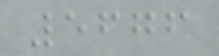5676
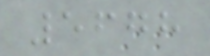5678
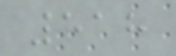518
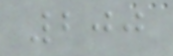200
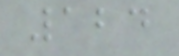124
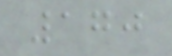170
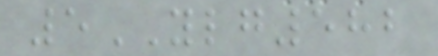5YLG582
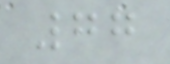77
